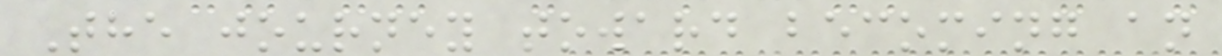The journey toward becoming an
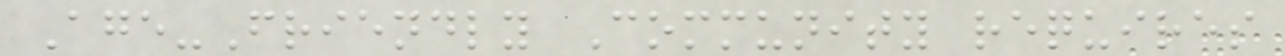Age-Friendly Community requires
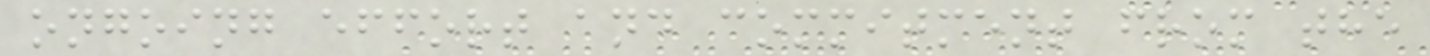ongoing effort and commitment from the
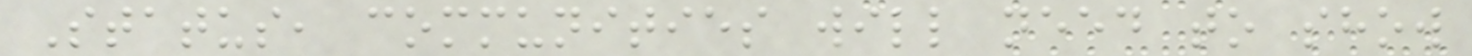Status, communities will need to show
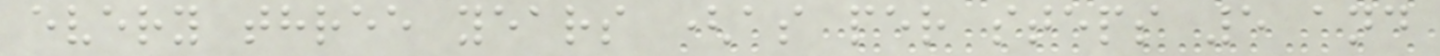every three years (as per steps 5 and
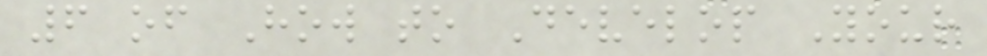6 of How to Develop Your
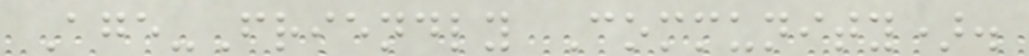Age-Friendly Community).
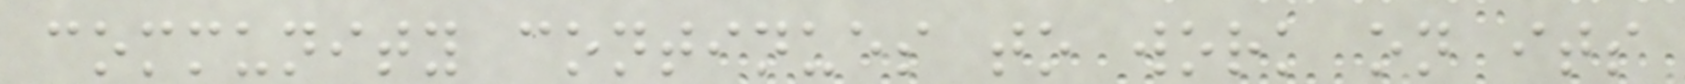community continues to work on its
